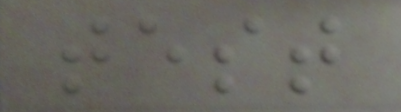test
